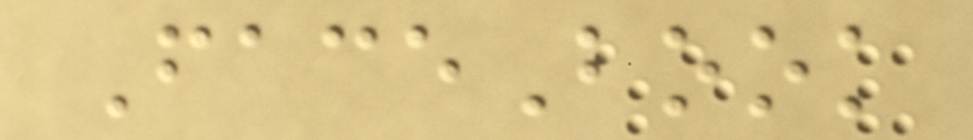FaceBook
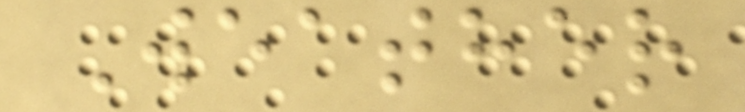Weather
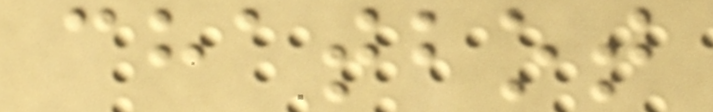chatbot
